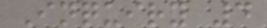Inquiry 4
